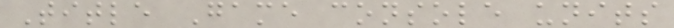Title Game console units
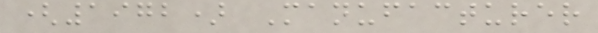(1972) Manufacturer
